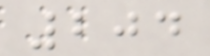204
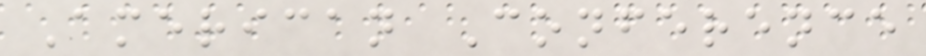American Conference
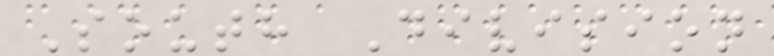South Division
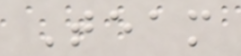Team
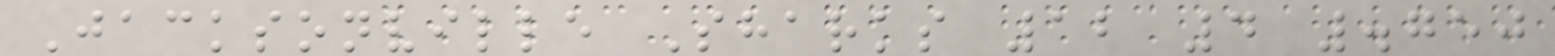Jacksonville Sharks 12 4 .750
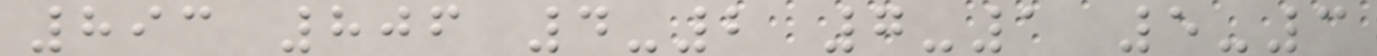893 806 4-2 7-1 5-3
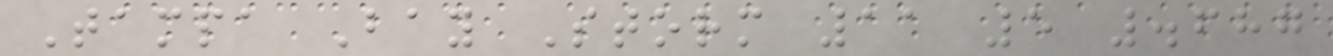Tampa Bay Storm 11 5 .687
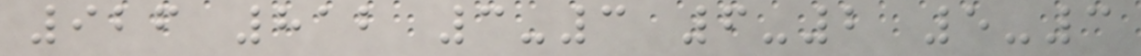926 812 3-3 6-2 5-3
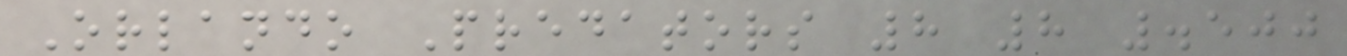Orlando Predators 8 8 .500
